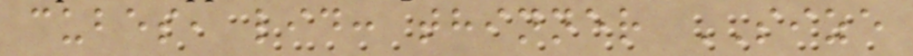cubes, lid: thinner SIZE
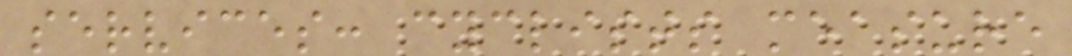services: cyclists measure
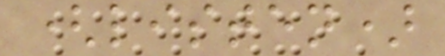(listen)
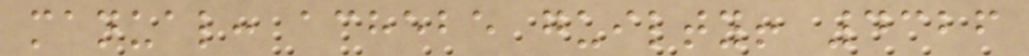manual: achebe guilty! 4326
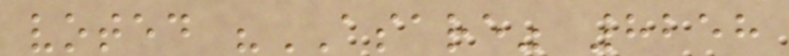voted "ASARE" 8258
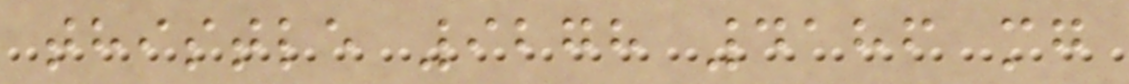thistle 9278 4186 mg
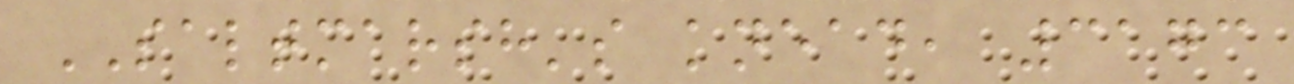SALTMARSH's knead, 3173
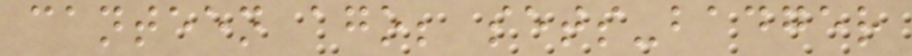canteen ago; sets-badger
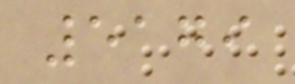5179
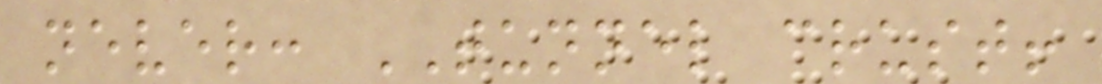never: TUNNEL crust!
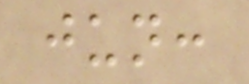jun:
